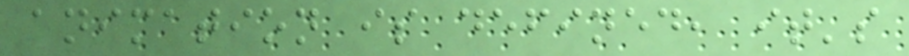animation is defined, it's
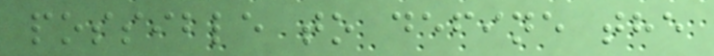possible to define the
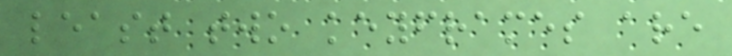least two keyframes are
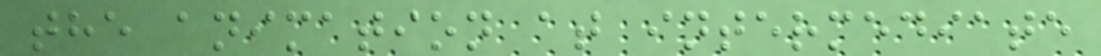the animation at intermediate
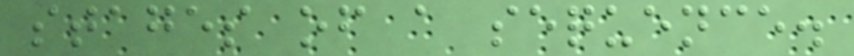stages of a sequence.
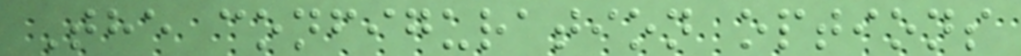The configuration options
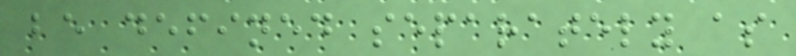be defined separately as
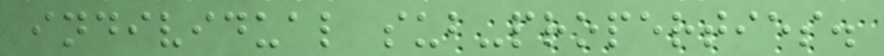individual sub-properties.
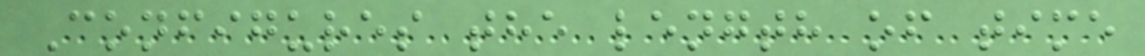Configures the length of time
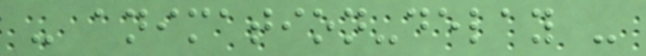- animation-delay -
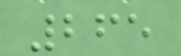265
